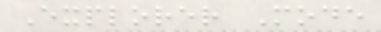Explorer Mode
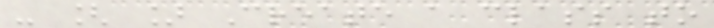- [ ] Create a class to
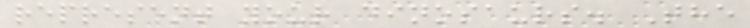represent your dinosaurs. The
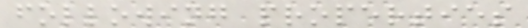following properties
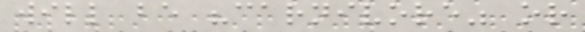will be "carnivore" or
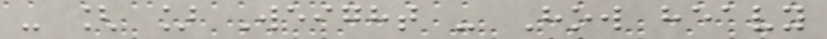- [ ] Weight - How heavy
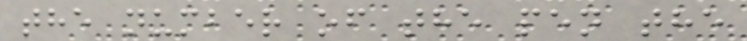the number of the pen the
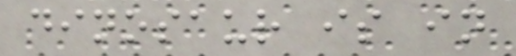dinosaur is in
